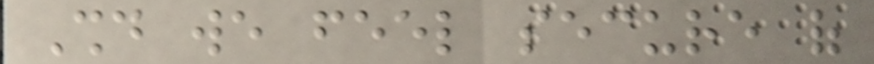Should we feel secure of
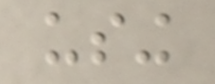using
